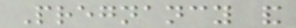Pregnancy and
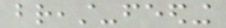breast-feeding
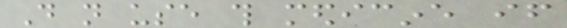Do not use this medicine if
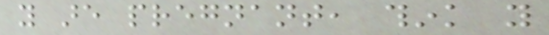you are pregnant, think you
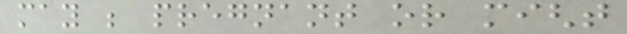may be pregnant or might
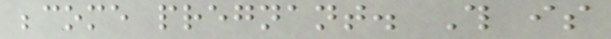become pregnant. This is
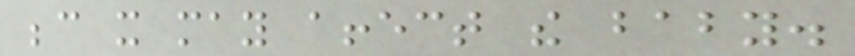because it may affect the baby.
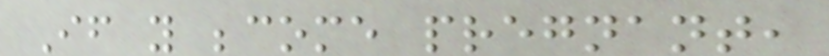If you become pregnant,
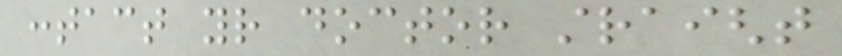contact your doctor straight
